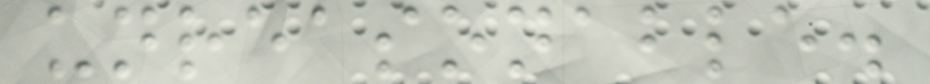unreasonable.
